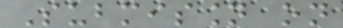Submission on
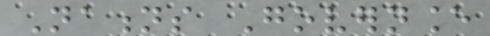Nations Governance
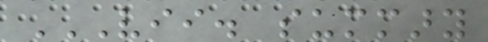VII. SUMMARY
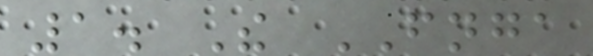1. The FNGA
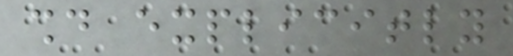should explicitly
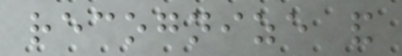recognize and
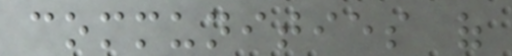communities of
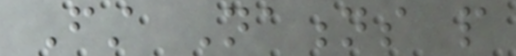First Nations people
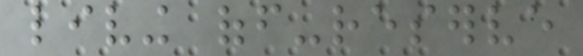living off-reserve
